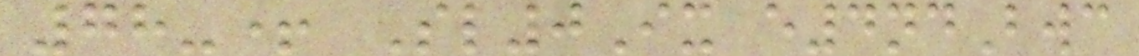78-+ Sl0Ix e4ndBwc
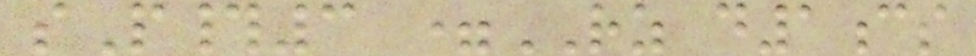sP#3 =RZ d1cs
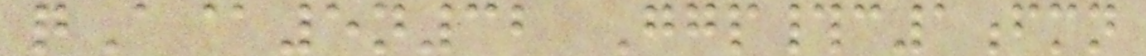qA@5n32 Ggp#c1fmn
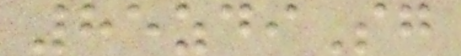85zdiSg
